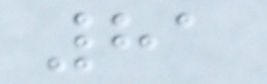81
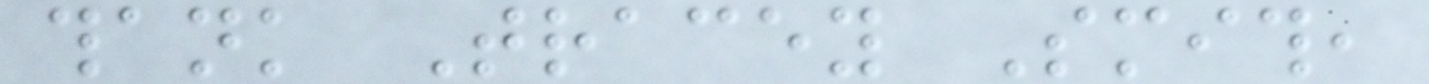thank Tracey Smith,
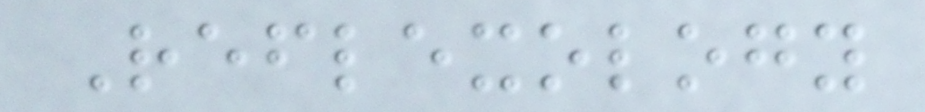Reflexology
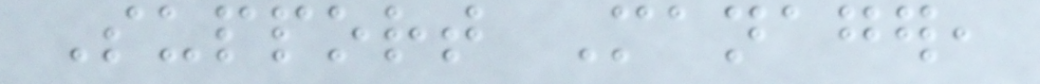Support Manager,
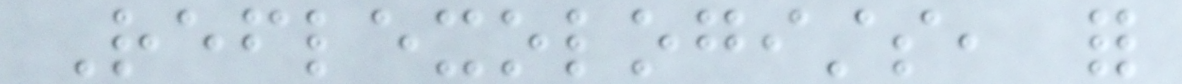Reflexologists, for
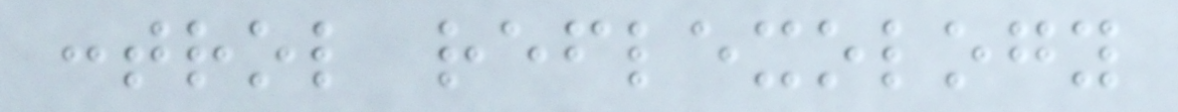control reflexology
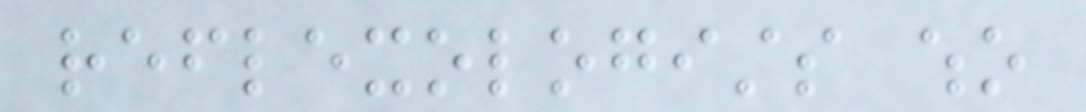reflexologists who
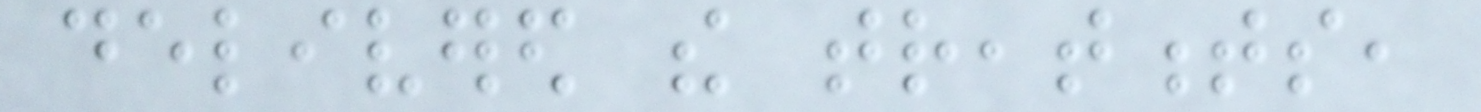delivered the treatments,
